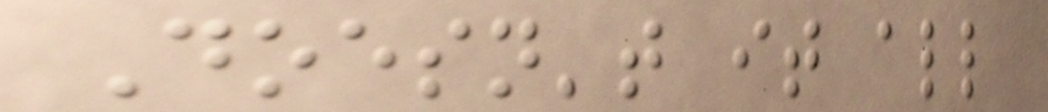Doesn't it all
